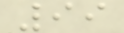99
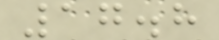17.8
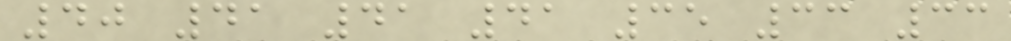40 41 41 41 35 33 33
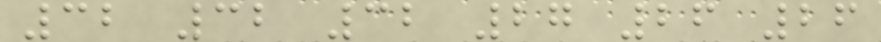32 32 32 27 26 26
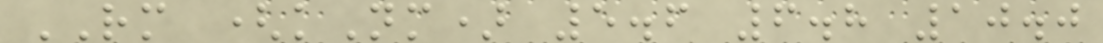RM (kNm) 5.6 6.8 10.0
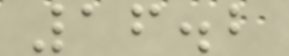16.2
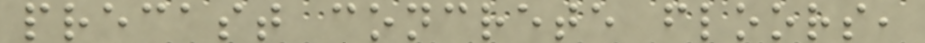precast concrete floors,
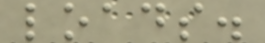loads.
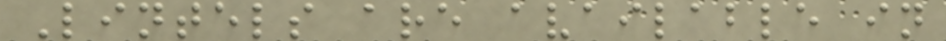Lintels are available in
